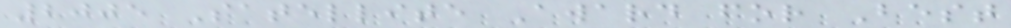2005 Satellite Award for Best
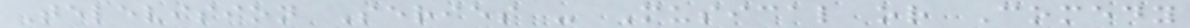Television Series - Musical or Comedy
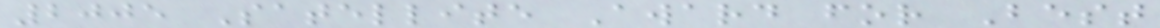2005 Satellite Award for Best
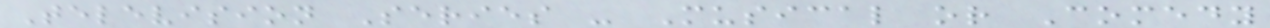Television Series - Musical or Comedy
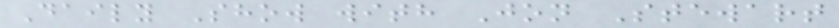Daily Show with Jon Stewart
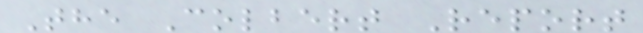The Colbert Report
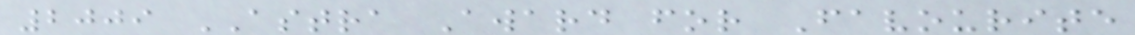2009 ASTRA Award for Favourite
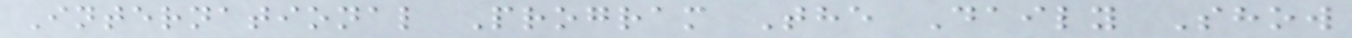International Program The Daily Show
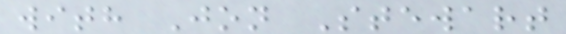with Jon Stewart
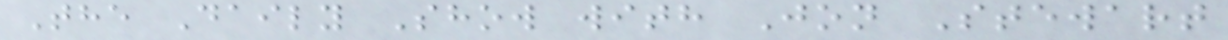The Daily Show with Jon Stewart
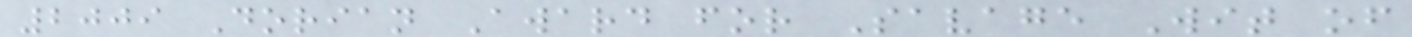2009 Dorian Award for Savage Wit of
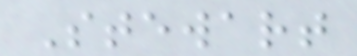Stewart
